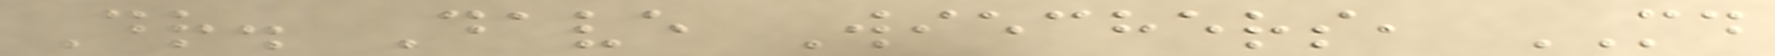Dr. Dave Wiechers, MD
